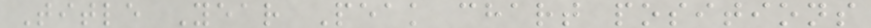Title Year Peak chart positions
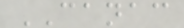CANAC
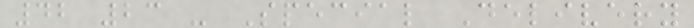42 23 - Special Delivery
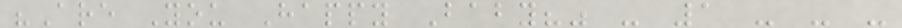"Are You Happy Baby?" - 1 - - -
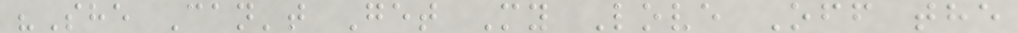"She Can't Get My Love Off the
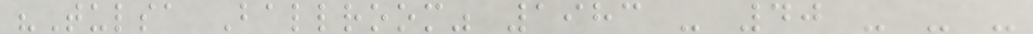"Tulsa Ballroom" 1983 - 40 - - -
